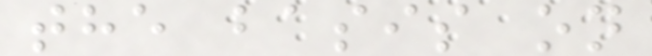the basis on
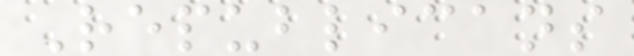Republicans
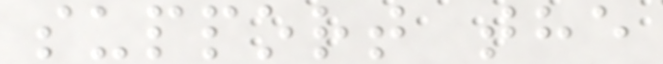support the
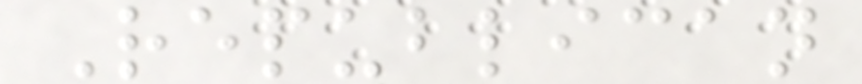Republican
